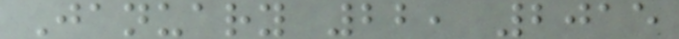January 22, 2015
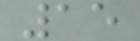15
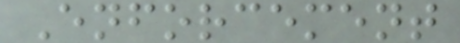Enforcement
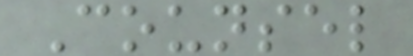Counsel
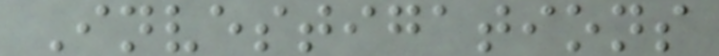Investigations
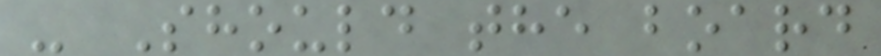- Should the board
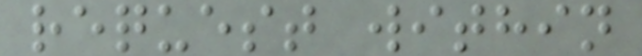request within
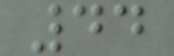44
